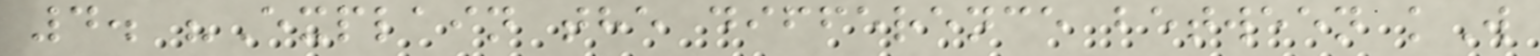4. "Explain the difference between kW
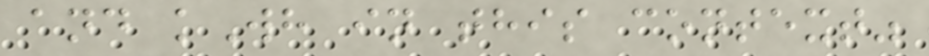and kWh in this context"
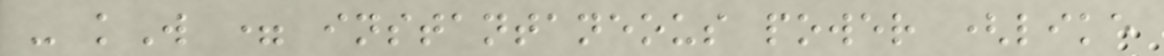- kW = instantaneous power (like
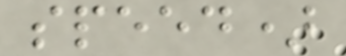speed)
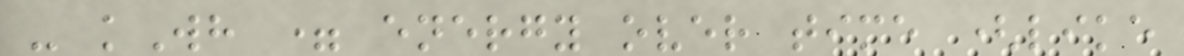- kWh = energy over time (like
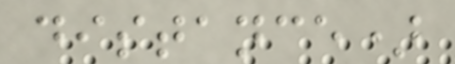distance)
